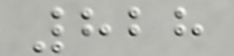828
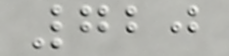720
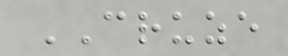CRUZE
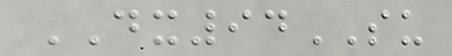DX94SU
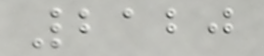2120
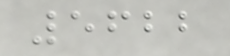5622
